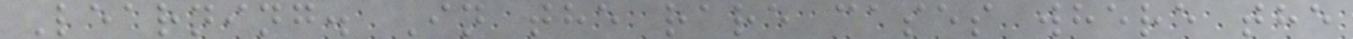Learning. In the rare cases where the
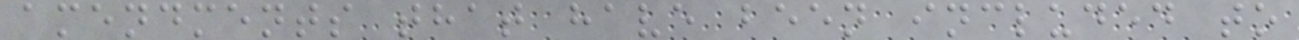amendments that have been included to
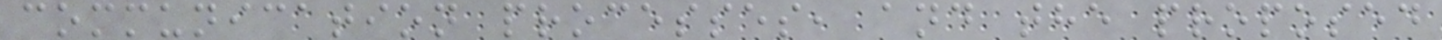communication processes, and the proposed
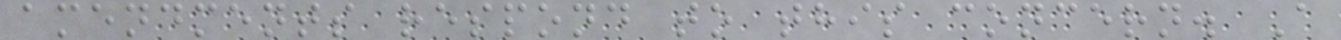amendments respond to this concern. A
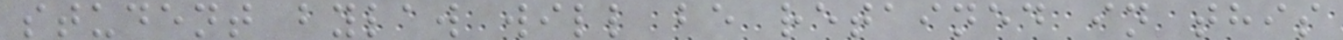student bylaw will be retained in this
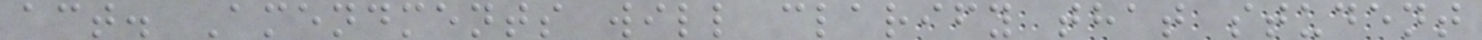act. Amendments will clarify that student
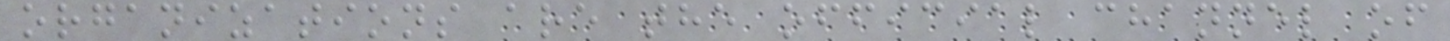organizations are the official channel of
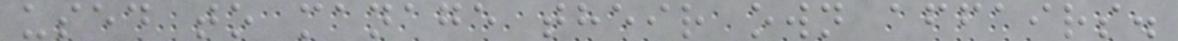used to manage their own affairs.
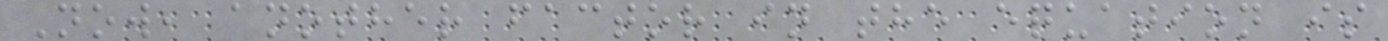Now, another factor in the equation is
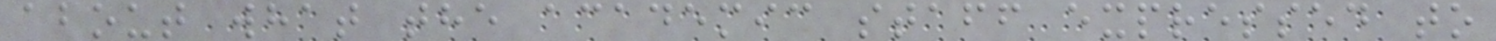about what the academic staff expressed to
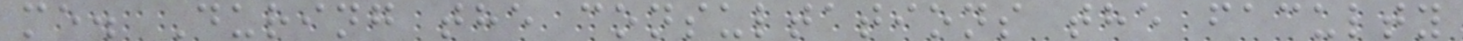me. During the consultations the faculty
